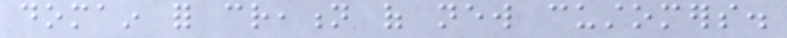domain for creation of new customers.
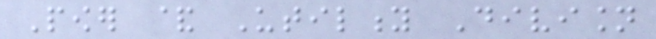Power & Utility Division
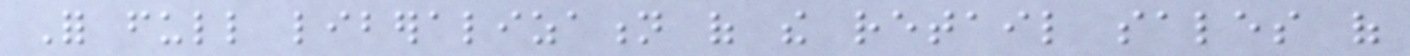For full liberalization of the retail sales of
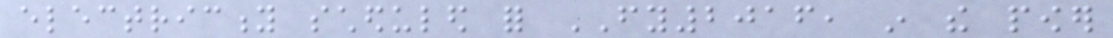electricity scheduled for FY2016, in the power
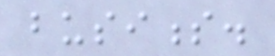business.
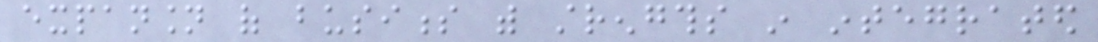expansion of business with strengths in integrated
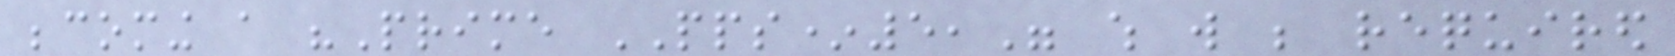becoming a "Prime PPS*5," which will be required
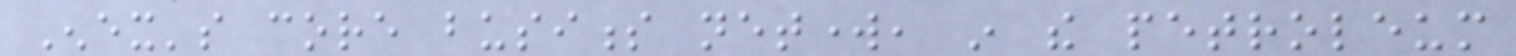Enex's core business network, in the petroleum
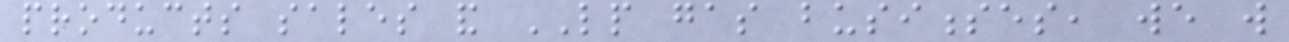products sales and LP gas businesses, we will
